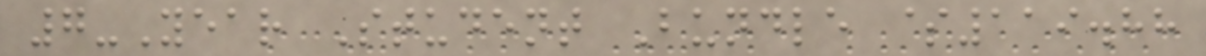7-Year Student Bundle $119.88
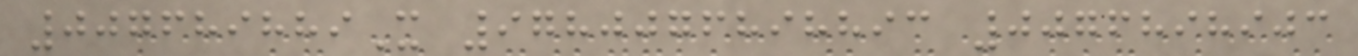007689889X 9780076898893 0076898903
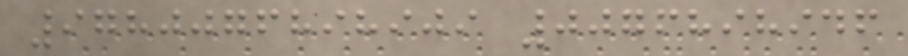9780076898909 0076898946
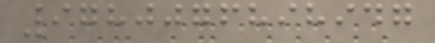9780076898947
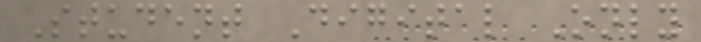Student Digital Only
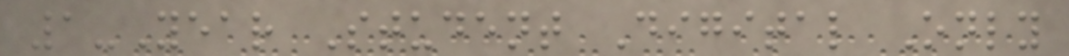1-Year Student Digital Only
